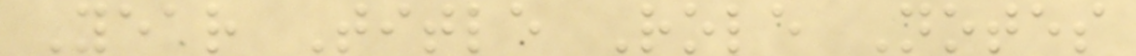Year Title Role Notes
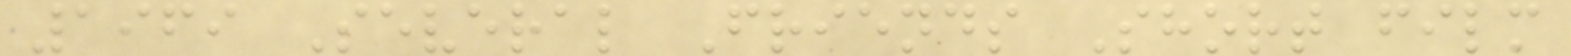1969 Several Friends Short film
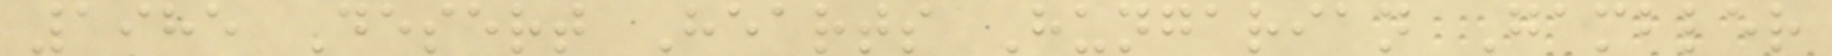1985 Desert Hearts Hungarian Gambler
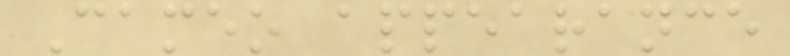Cameo appearance
